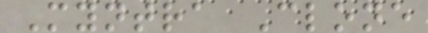Myntra Clone
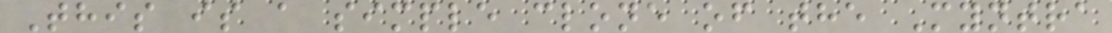This is a simple clone of the Myntra
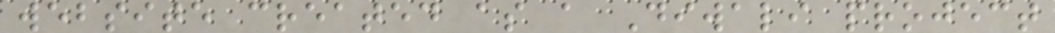website created as a Diwali project
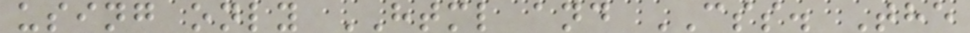using only HTML and CSS. The
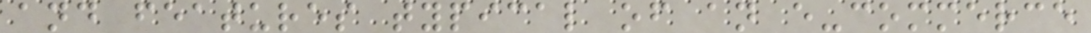and features typical of an e-commerce
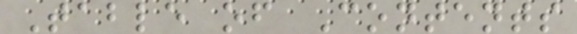Table of Contents
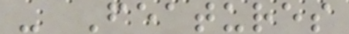- Features
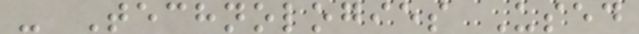- Technologies Used
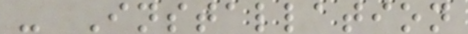- Installation
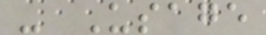- Usage
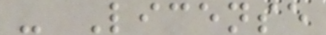- License
